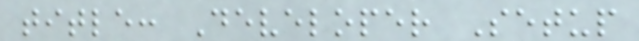title: Developer Setup
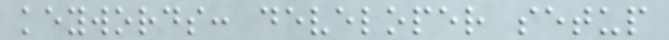keywords: developer setup
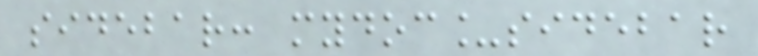sidebar: mydoc_sidebar
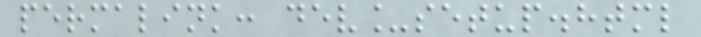permalink: dev_setup.html
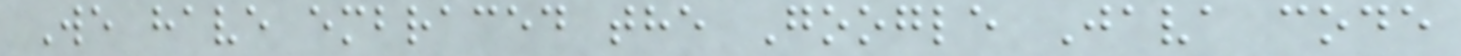We have embraced the Google Java code
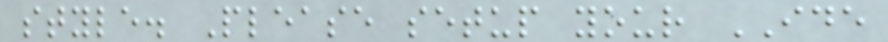style. Please setup your IDE
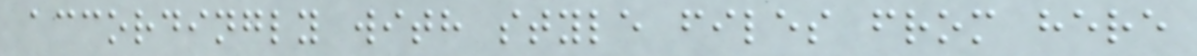accordingly with style files from here
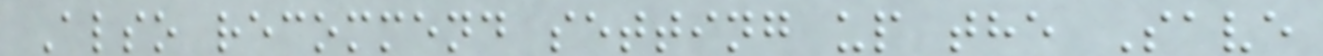Also recommend setting up the Save
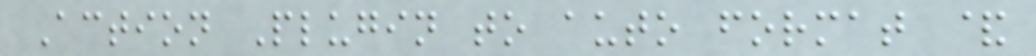Action Plugin to auto format &
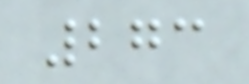273
